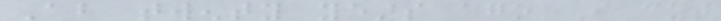About twenty years ago I cut
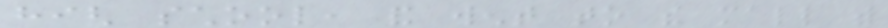high school, and went to the mall with
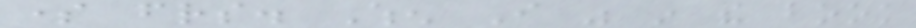some friends. When I was in the book
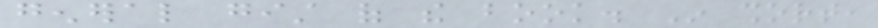general gist of the book. In short,
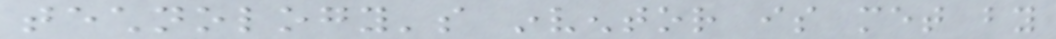technology's inventor is met by
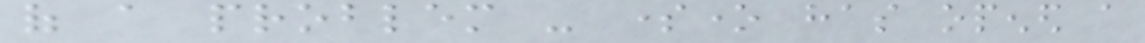of a problem - someone has opened a
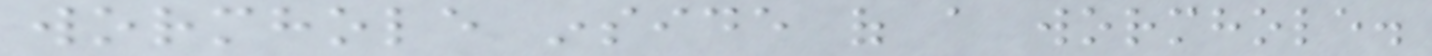wormhole inside of a wormhole.
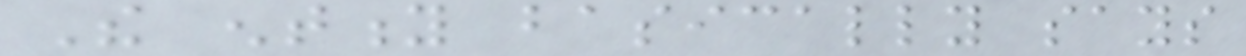The entity basically says
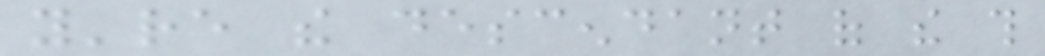you're the descendant of the this
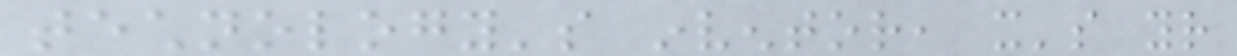technology's inventor, it's your
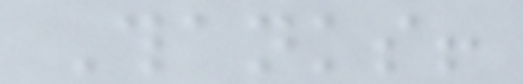Thanks!
